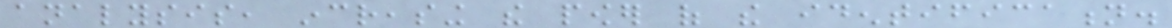analysis, increasing the power of the identification.
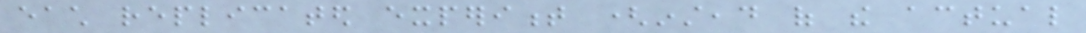each replicated experiment (instead of the actual
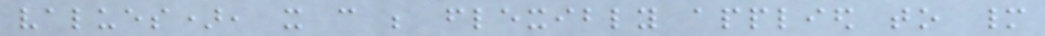values), it can be flexibly applied to many
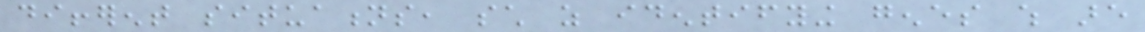different situations, such as identifying genes which are
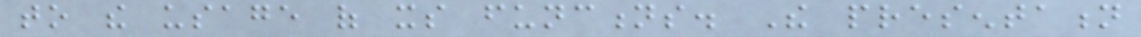to the usage of its functions. The presentation
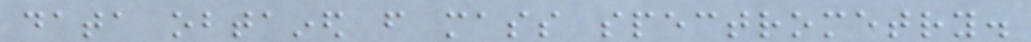data obtained from mass spectrometry.
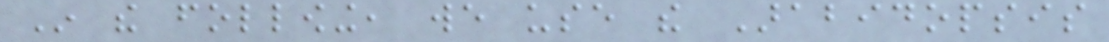In the following, we use the Arabidopsis
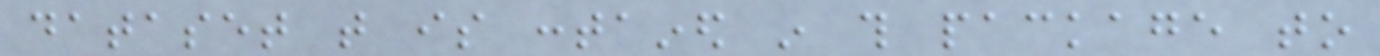dataset that is contained in this package to
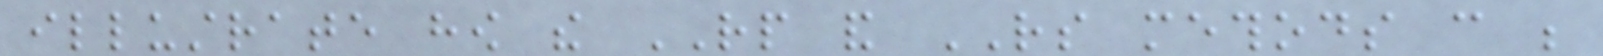illustrate how the RP and RS methods can be
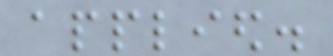applied.
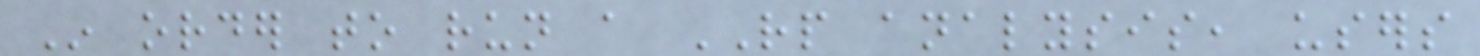In order to run a RP analysis, users
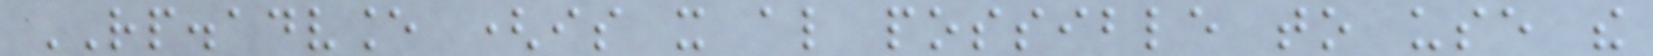RP.advance (is it also possible to use the
